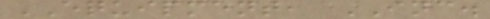EQUIPMENT, INC.
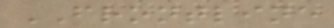FRONTLINE
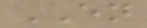EN
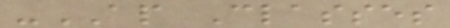-AP Classes
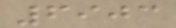6903
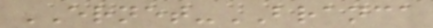ERNET-BRANCA
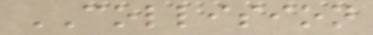COLLISION
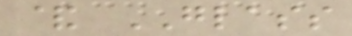& GLASS
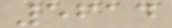5614
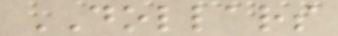DOLLARS
